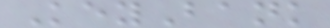KeyBank
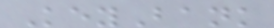KeyBank
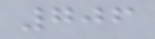706
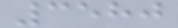3580
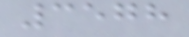3578
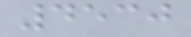4530
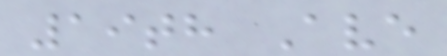19th Ave
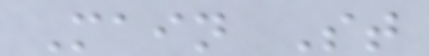Main St
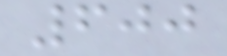600
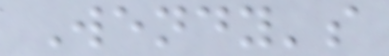Wendy's
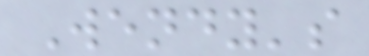Wendy's
